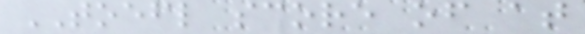TOEFL score of at
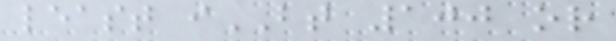least iBT 100 or
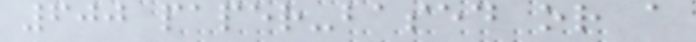600 paper-based or a
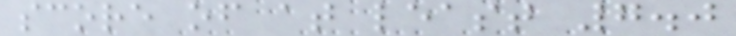score of at least 7.0
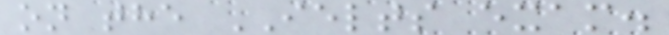on the IELTS exam.
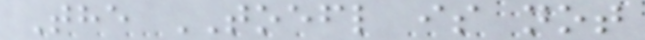The TOEFL is not
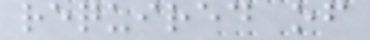required of
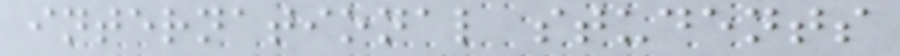international students
